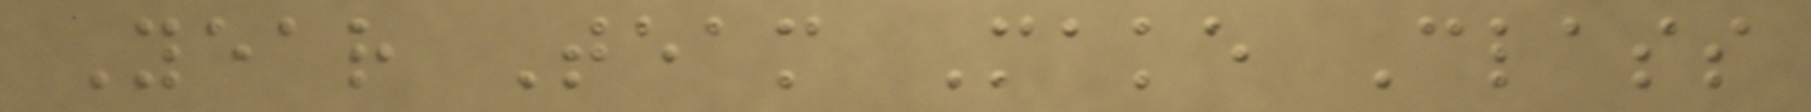Year Team Make Class
